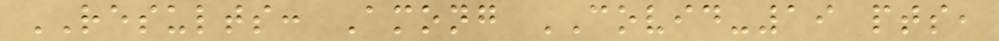RESULTS: Among COVID-19 pts,
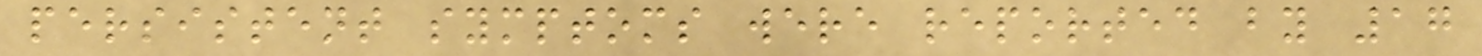persistent symptoms were reported by 17
